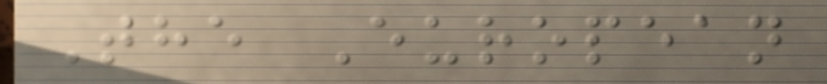The European
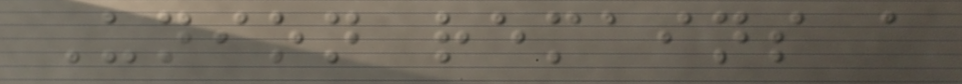Union remains a
